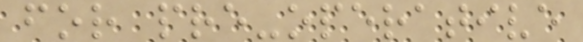for pre-operative
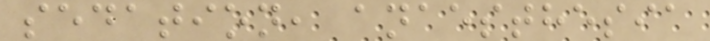sedation, anaesthesia
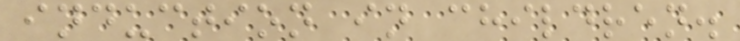induction in children.
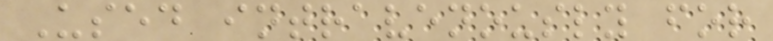Used intravenously for
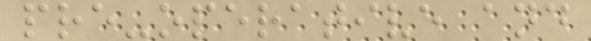pre-operative and
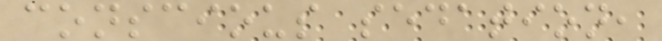conscious sedation,
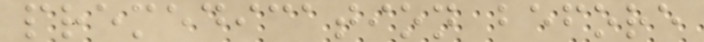premedication before
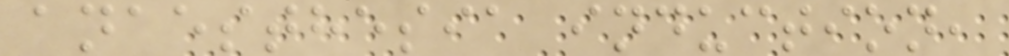anaesthesia induction,
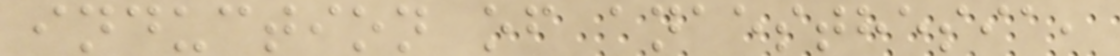induction of anaesthesia,
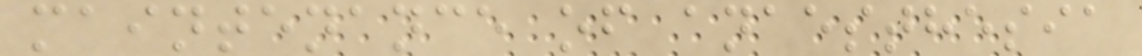maintenance of anaesthesia
